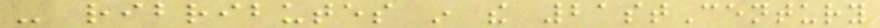- ribributes in the 21stCentury
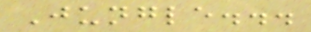Jungle...
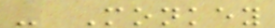- Monkey
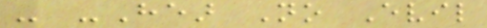- -Hear No Evil
